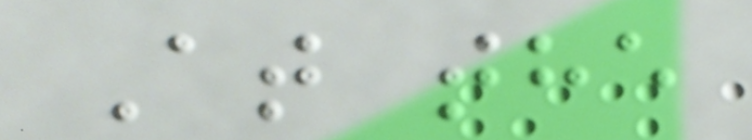At the
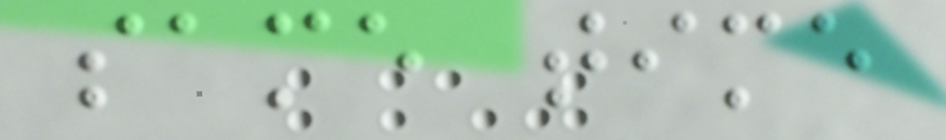same time
